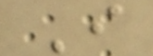I
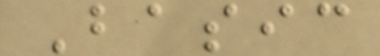Basic
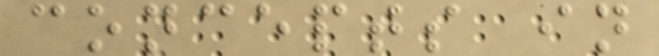concepts in
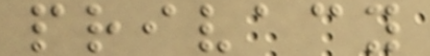privacy
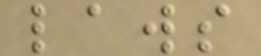laws
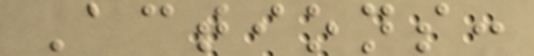Actions:
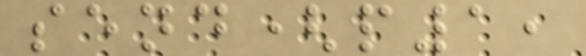send(p1,
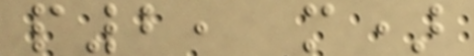p2, m)
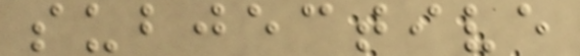subjective
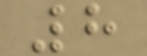8
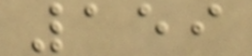159
